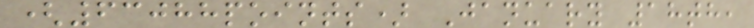(63088points) January 18th,
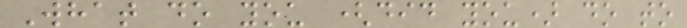What do you (did you) do to
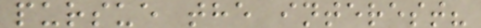pursue the interest?
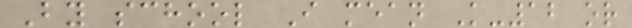By school I mean K-12 or
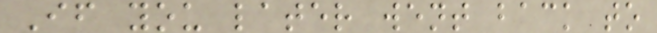If you later went back to
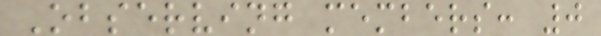Observing members: 0
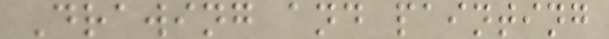Drawing and painting
